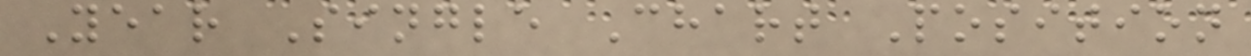Year Single Chart Position
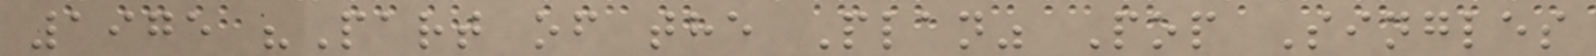1975 "Part of the Plan" Pop Singles
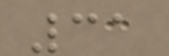31
